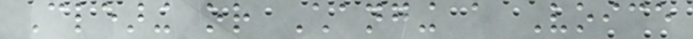Clearing or Changing a Voice
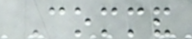Command
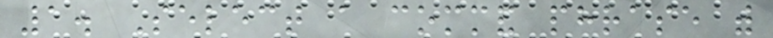1. Select a command phrase with
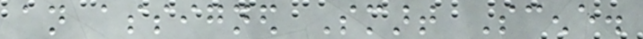an assigned Smart Scene.
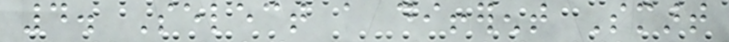4. Select a different Smart
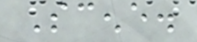Scene.
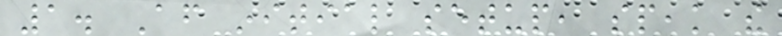1. After initial setup, speak the
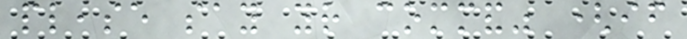please say your command" (if
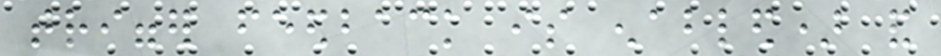trigger feedback is enabled) and
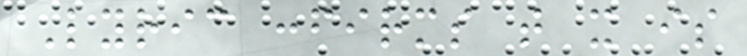Lyric confirms that it is
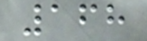168
